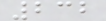232
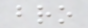bro
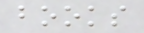books
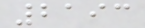2193
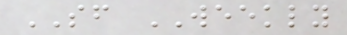SF WEEKLY
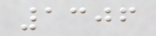1306
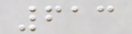613
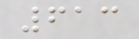613
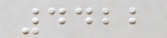4422
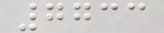7733
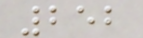252
